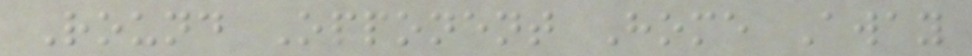Round Opponent Home Away
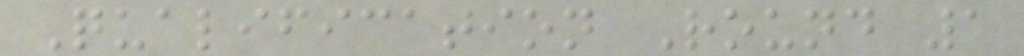Qualification Round 1
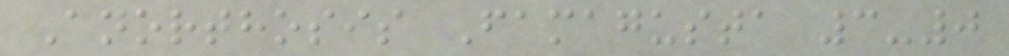Anorthosis Famagusta 3-0
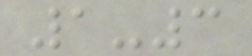1-3
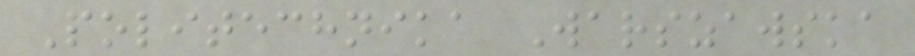Politechnika Warszawska
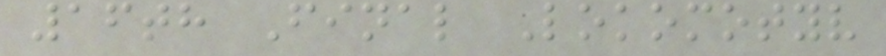16th Final Lokomotyv
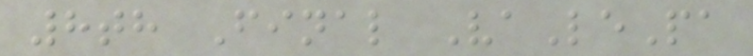8th Final VaLePa
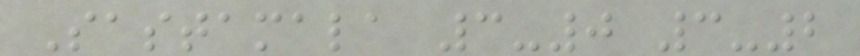Sastamala 3-0 3-2
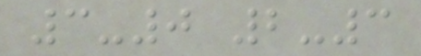3-0 2-3
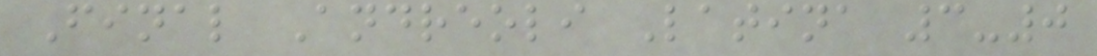Final Andreoli Latina 3-0
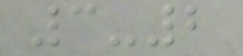3-2
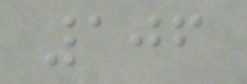106
